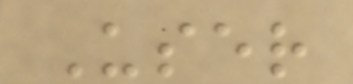User
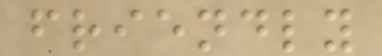friendly
